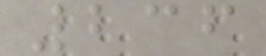236
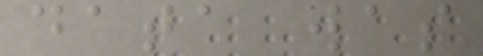data was
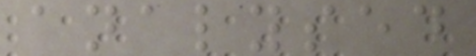analysed
